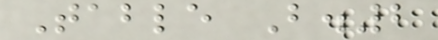Table B.2
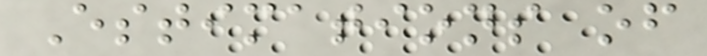Estimations of
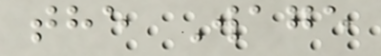the Wage
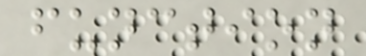function
